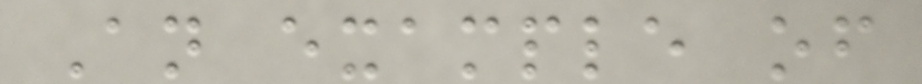An example of
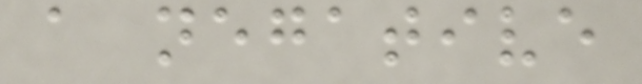a negative
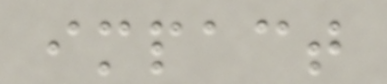impact
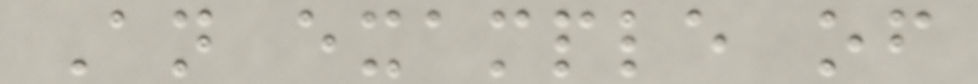An example of
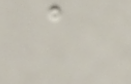a
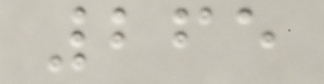265
